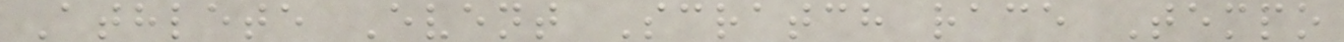Athlete Event Scratch race Tempo
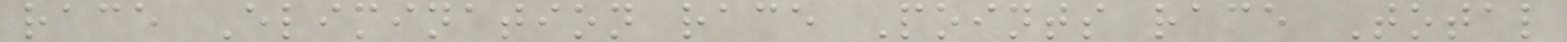race Elimination race Points race Total
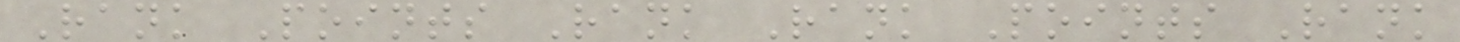Rank Points Rank Rank Points Rank
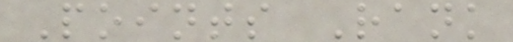Points Rank
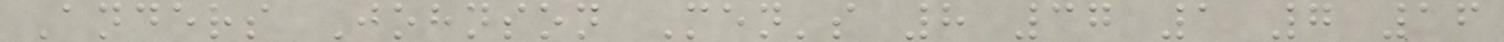Anders Johnson Men's 8 37 1 7 16
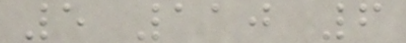5 110 6
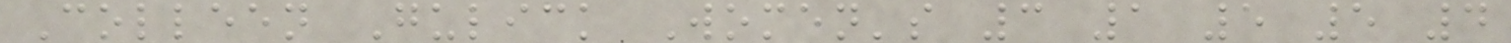Colleen Gulick Women's 3 1 5 5 4
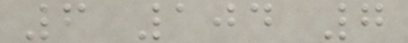6 104 7
